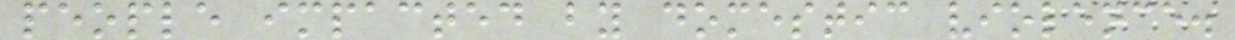people impacted by domestic violence.
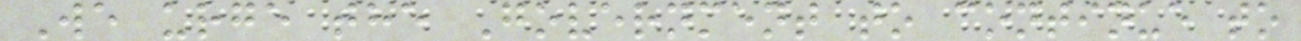We urge the Government to continue to
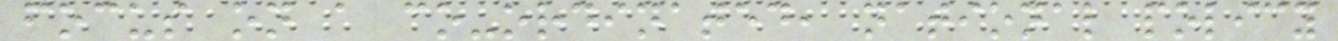focus on a co-ordinated, national policy
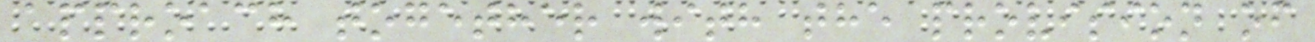approach together with the provision of
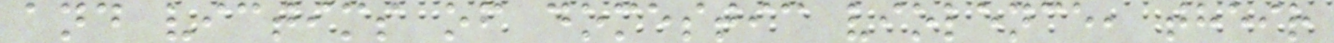and victims of domestic violence, their
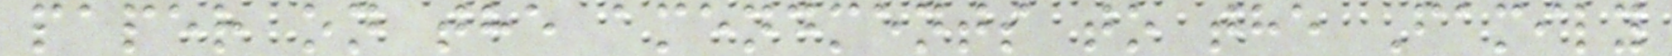paper on the amendments to the Family
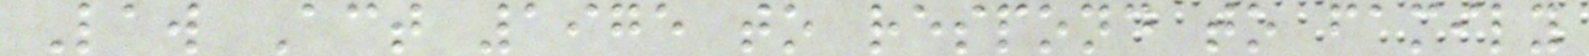Law Act 1975 to respond to family
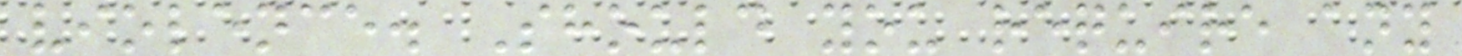violence. Should you require any
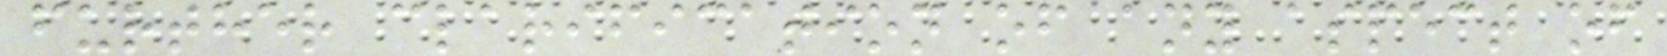further clarification of any aspect of
